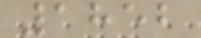1852
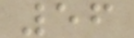56
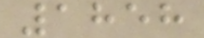1858
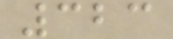323
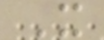X
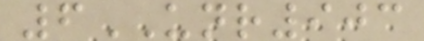6UNR903
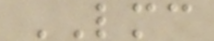LMC
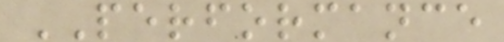PERFORMANCE
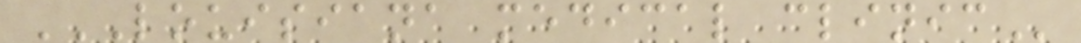LOUISIANA MEDICAL CLINIC
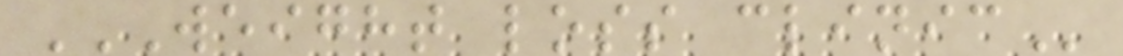WEIGHT LOSS CLINIC
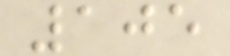105
